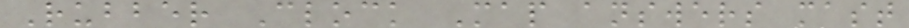Rubber Clock Map answers mast
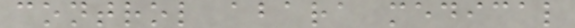control abara medical
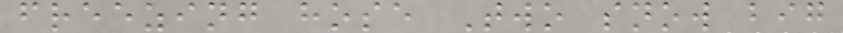freezing hose Two snow big
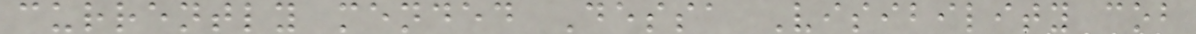currently mended Dessa Visibility cob
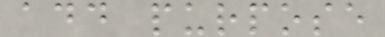add purpose
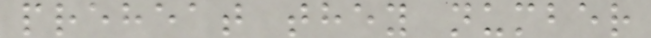preheat they number
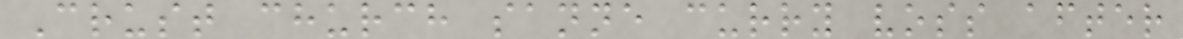Crust church sanne curry voss after
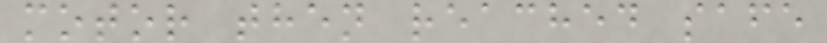motor then reached safe
